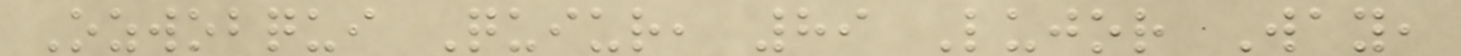Ozwobqui Quiur, 89 Lujor Way,
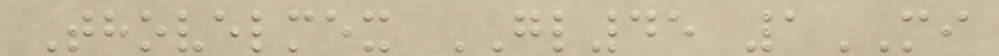Thovelmex GL45 1MI
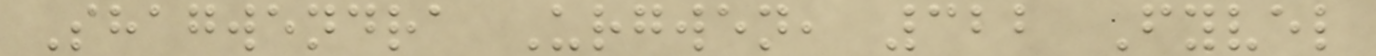Shagwendra Urgwen, 322 Fyvel
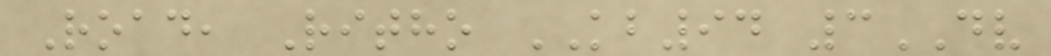Road, Ritho KB94 3DV
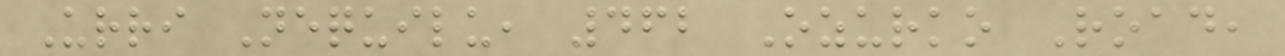Urri Nequilu, 462 Ozurko Road,
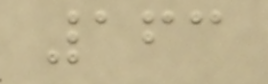163
